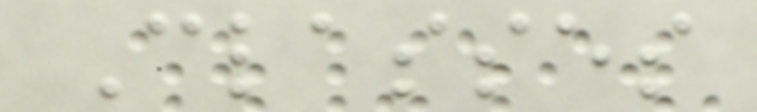Classes
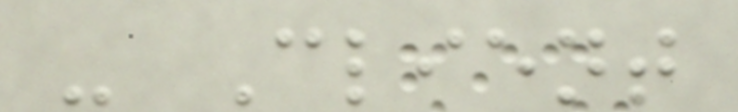- Client
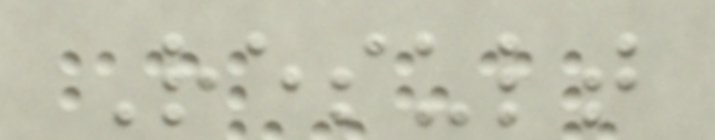Result
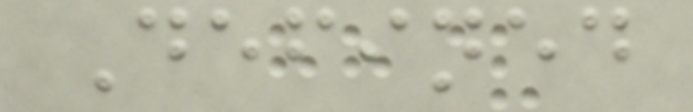Defined
